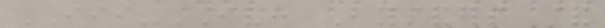III-IV: Bystanders &
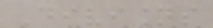Divisions
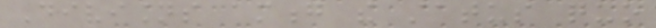Divisions among the status quo
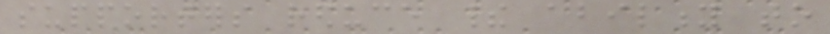supporters reduce their ability to
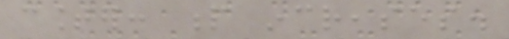counter: p increases.
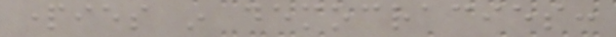parties in democracies:
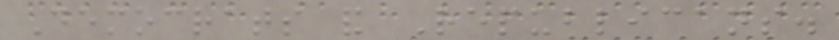Democrats and Republicans.
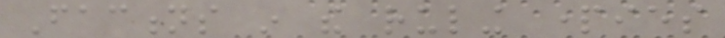Factions in the ruling parties
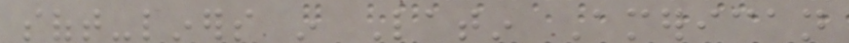soft-liners in Latin American
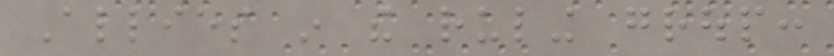Allies in the ruling group:
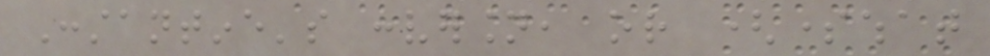Constantine's conversion, or (somewhat
